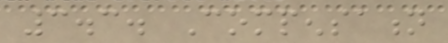3.3. Compensation
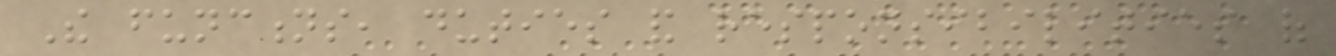The functions, duties and responsibilities of
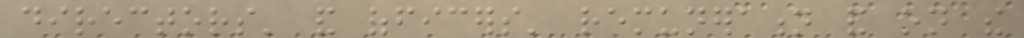directors' and officers' remuneration and on the
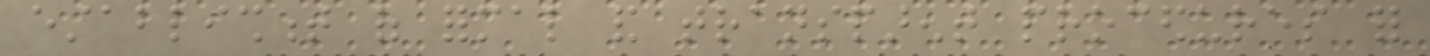establishment of formal and transparent procedures for
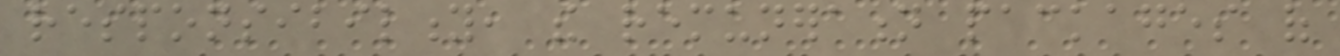responsibility, the remuneration packages of
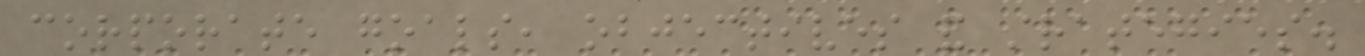corporate goals, objectives and strategies.
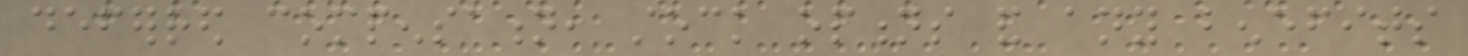deferred compensation, stock options and any benefits
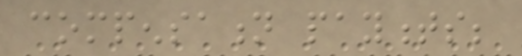compensation payments;
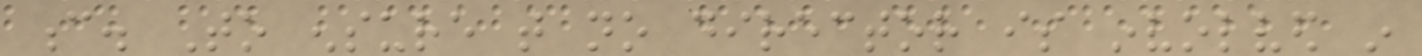c. To ensure that no director is involved in
